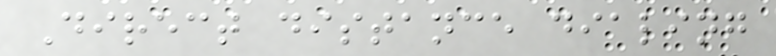Direct distance dialing
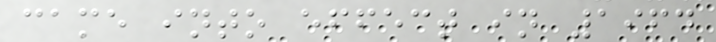came into effect in 1964
